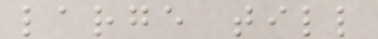large till
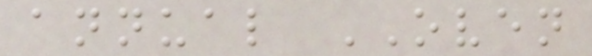annual OVEN
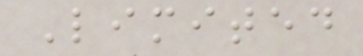Limited
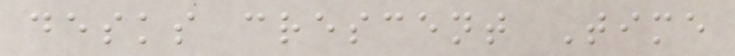desks crescent Time
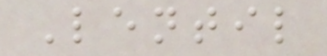Lentil
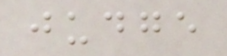judge
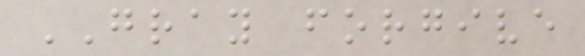GRAY forgive
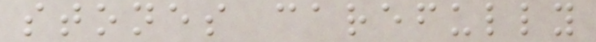stones carefully
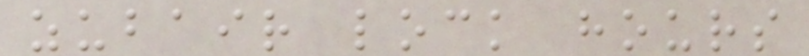zubair lock hours
